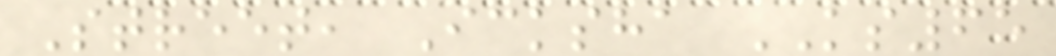Street, Icksha KS65
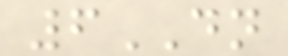6DN
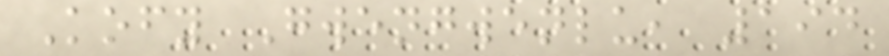Kofy Gwengwenlu, 194
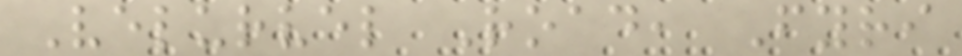Velurvel Road, Fyri
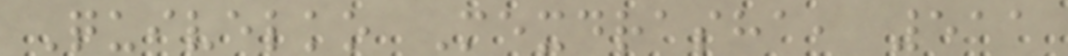Quivelko Mexdrasha, 511
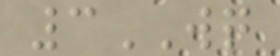3WQ
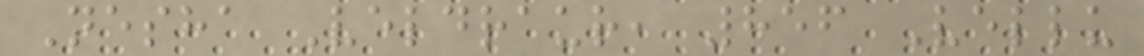Nesha Veldraur, 856 Vellu
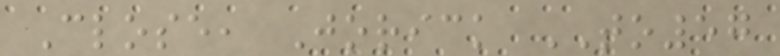Close, Jorick TO57
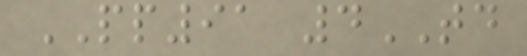PP91 4TD
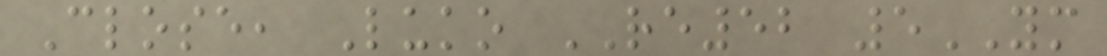Close, Luko RE52 5YM
